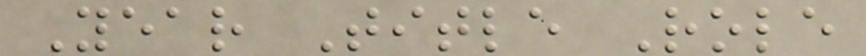Year Title Role
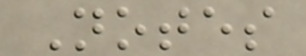Notes
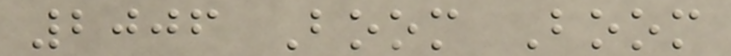2006 Boom Boom
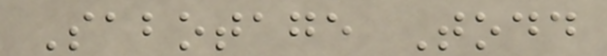Sabotage Todd
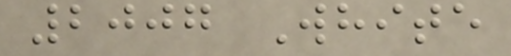2007 White
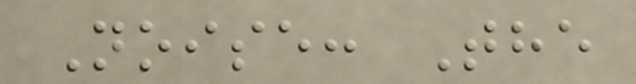Noise: The
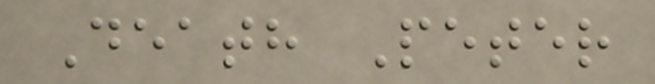Death Peter
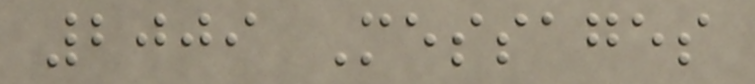2009 Messages
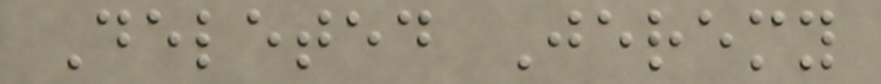Deleted Jeremy
